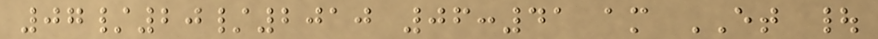07/20/2010 06:41 am ET |
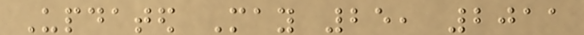Updated May 25, 2011
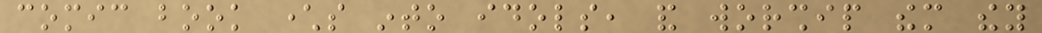comic book characters into idols, and worship them they
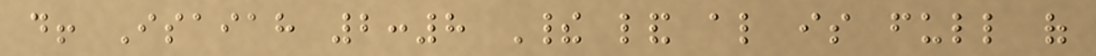do! Isaiah 2:8 Their land also is full of
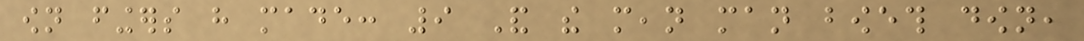own fingers have made: 9 And the mean man boweth down,
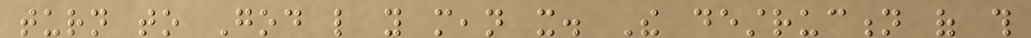turn to God like you mean it. The destruction of this
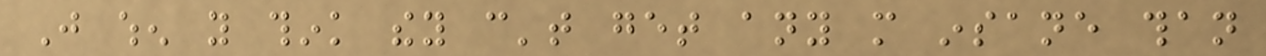Just when you think they can't get any more insane than
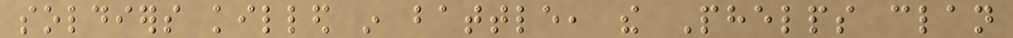soldiers killed in battle, the Phelps clan
